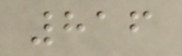816
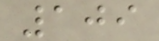109
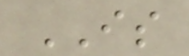IS
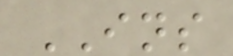INS
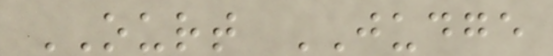OURT JUDGE
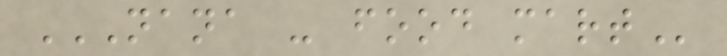NANA - FOOD MART
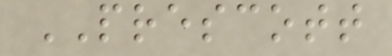PRESCOTT
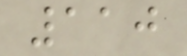110
